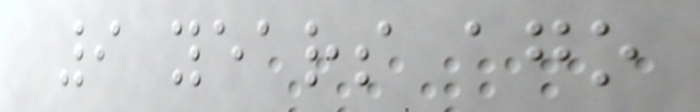9 years ago
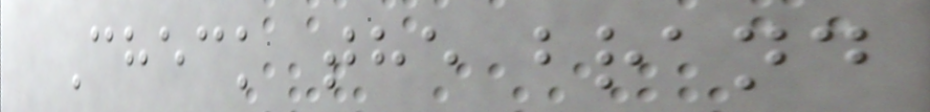Check the brand
